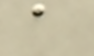a
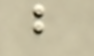b
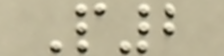P2
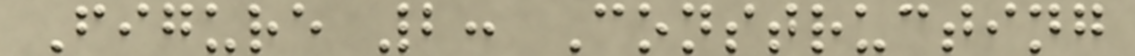Figure 2: Constructing
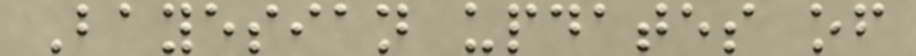Bayesian updates of
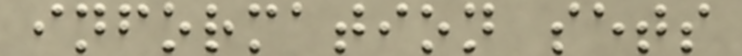information sets
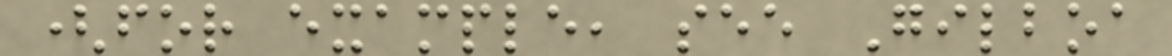(for example, see Gilboa
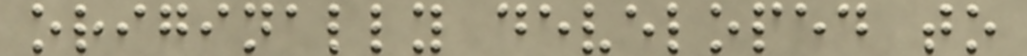originally developed to
